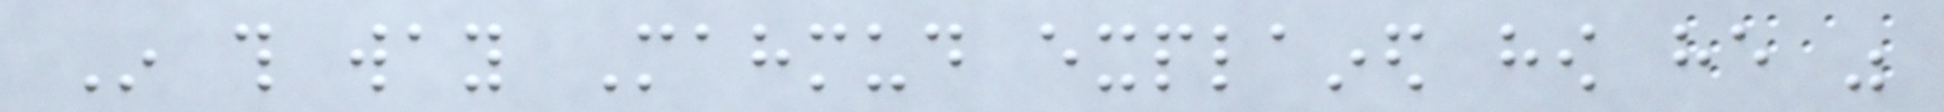In this way Mahmud explained how he was
